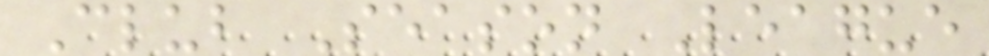Club Season League
